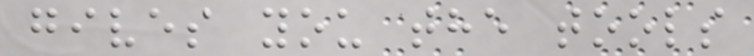gives you the tools
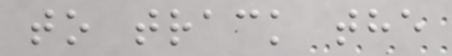to track the
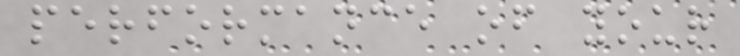performance of your
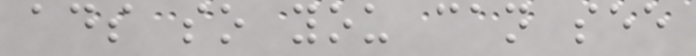ads so you can see
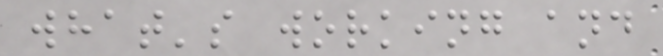what's working and
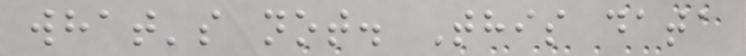what's not. This data
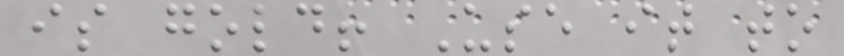is gold! Use it to
